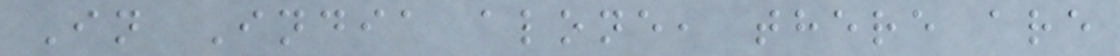In India alone, there are
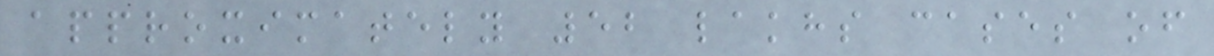approximately 52 lakhs cases of
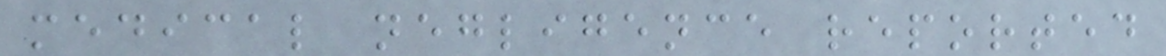medical negligence reported
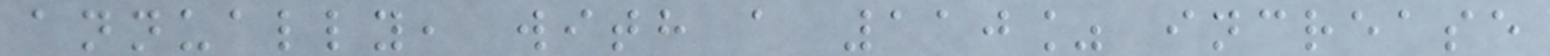annually, with a 110% increase
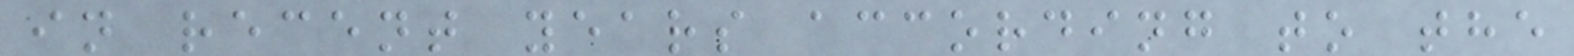in recent years according to the
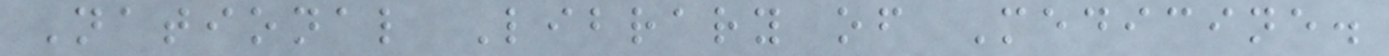National Library of Medicine.
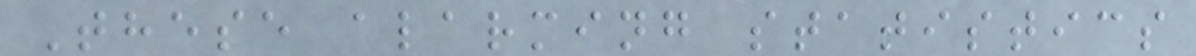These alarming statistics
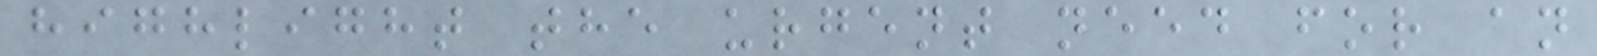highlight the urgent need for an
